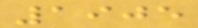1905
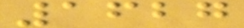1627
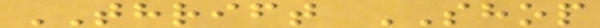THRIFT SHOP
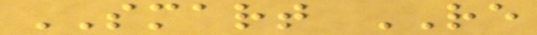SMART RE
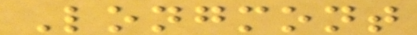Longmont
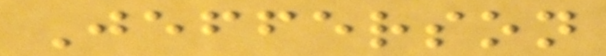Jefferson
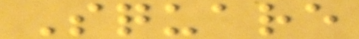Square
